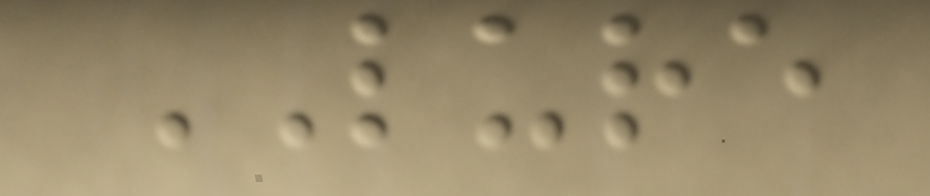LURE
